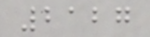2127
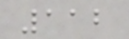112
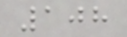108
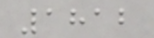1812
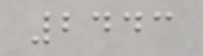2443
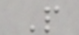P
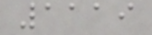1119
